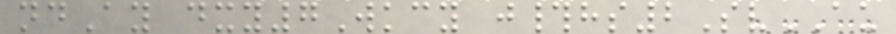ndAy dxy7Wkcy j#hs2SvAU
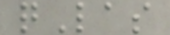qLas
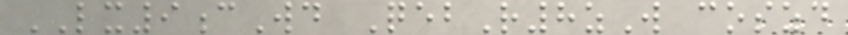LX9cWd QebR8zW coszd
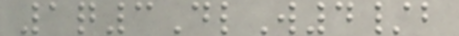1q3DlW4/b
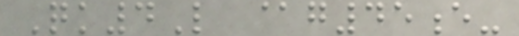Qk4L @g45e-
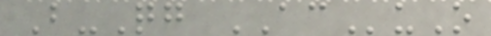B-Qg ACuO
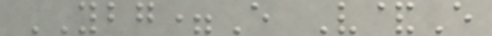YBG=E V&E
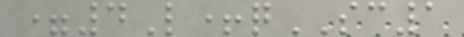=4L+qSC1
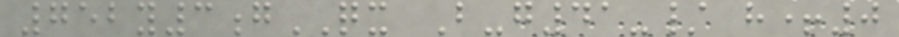752y3gQX B-g41-/ h+0
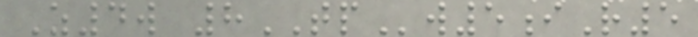Z4w 8TPw5iR5
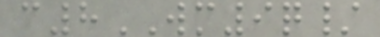c8WM9q/
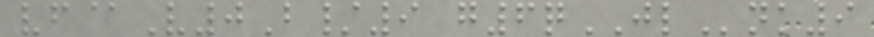vf@V0B/9 g6qJLnk9
